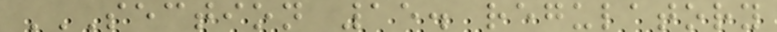SECTION 15. REGULATORY
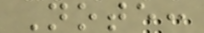Note:
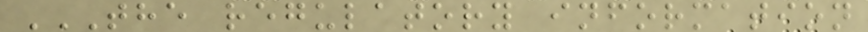THE REGULATORY INFORMATION
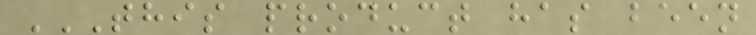THIS PRODUCT HAS BEEN
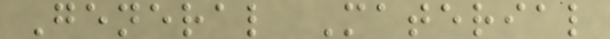General Material
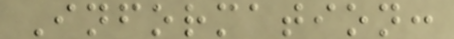Information:
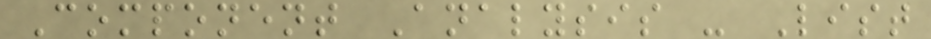Component Analysis - List
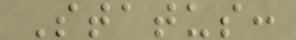Status:
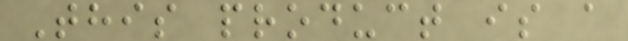This product is a
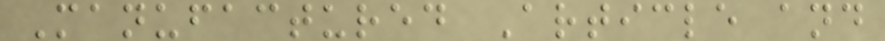Manufactured Article and
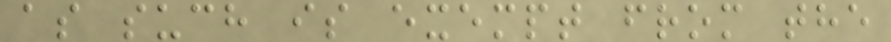as such is exempt from the
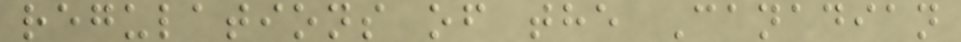regulations of the Canadian
